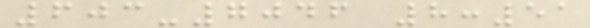603-7046 8:51
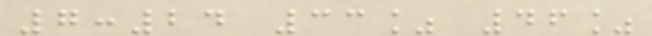7:24 33% 46%
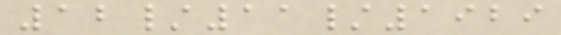12/11/1929
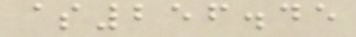$256.45
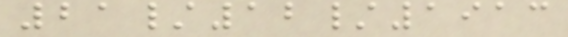21/12/1913
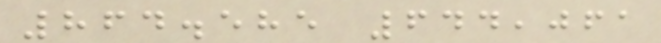864.585 644,061
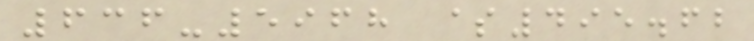636-5968 $495.62
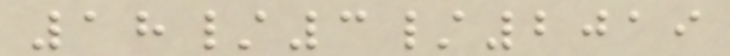18/3/2019
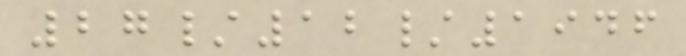27/12/1946
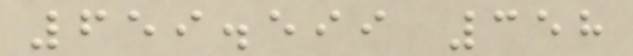659.599 358
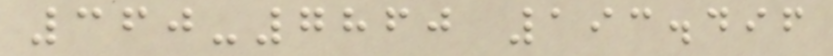360-7860 193.496
